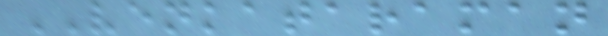VENKATARAMAN
